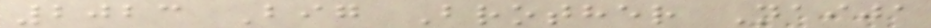2023 Big Brother Naija
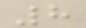8
